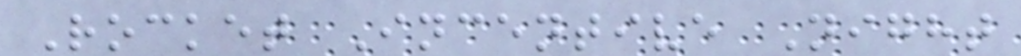Rocket Incentive Night
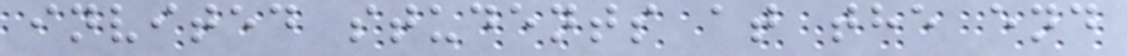invited students at the end
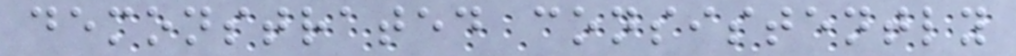demonstrated consistently
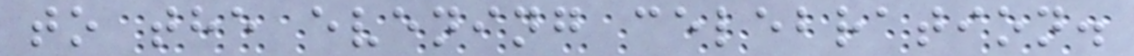to the evening celebration.
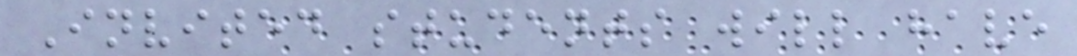Invited students will have
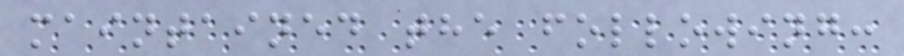maintained the following:
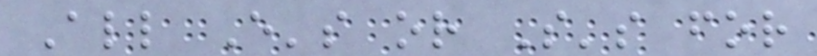All E's or S's for
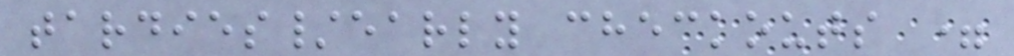tardies/early checkouts =
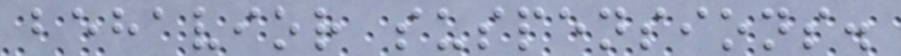behavior suspensions.
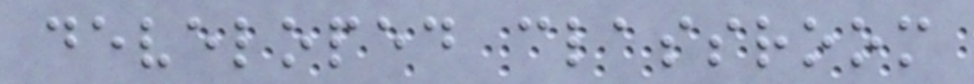developed classroom
